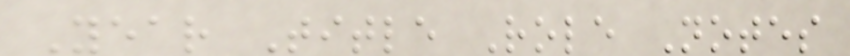Year Title Role Notes
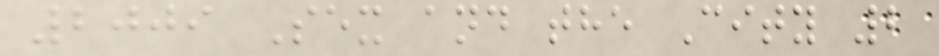2009 Sex and the City 2
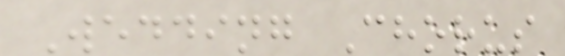Wedding Chorus
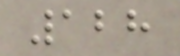128
